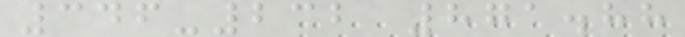346-232 871.88
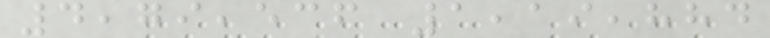4,79,536 1,19,884
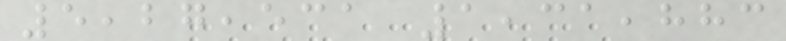5,27,531 1,31,883
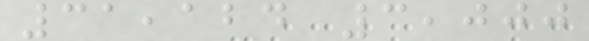31,124 3,000
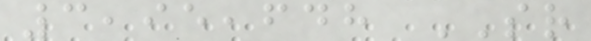3,95,648 SR
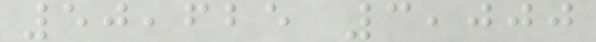50,625 3,000
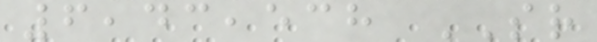6,43,538 SR
